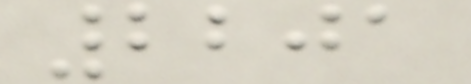2201
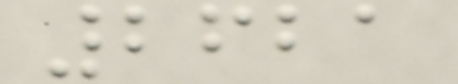2621
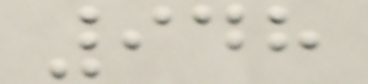948
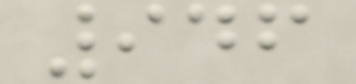946
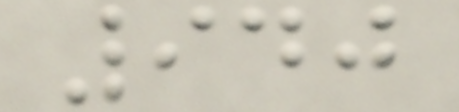940
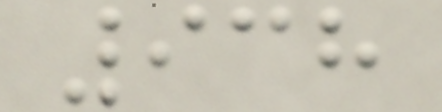938
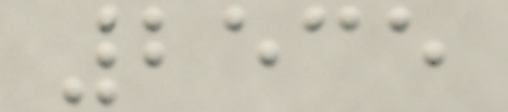2535
